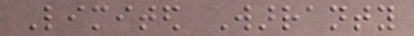Limited Warranty
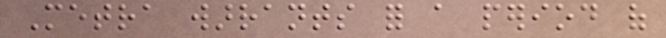Metra warrants for a period of
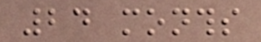24 months
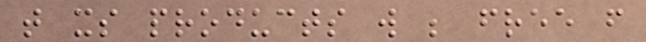that its products will be free from
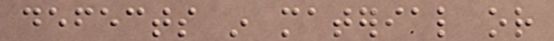defects in material or
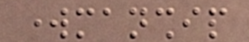workmanship
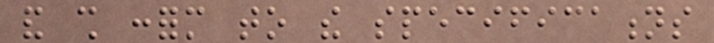and shall conform to the specifications
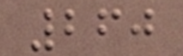260
